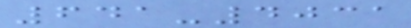641-4031
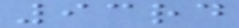93rd
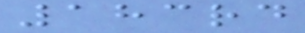183rd
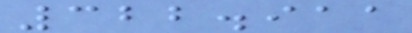322.911
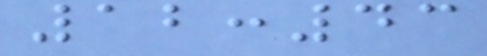12:43
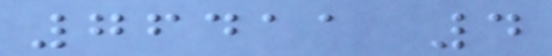76411 4
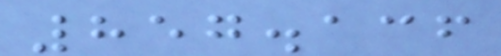857.136
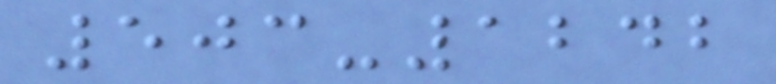503-1242
